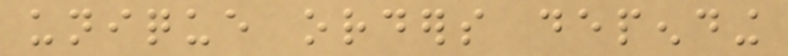unique orders depending
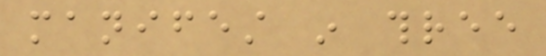manifest in three
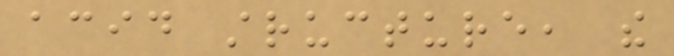acid structure, the
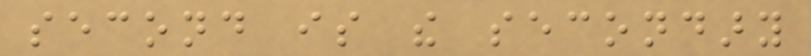second is the secondary
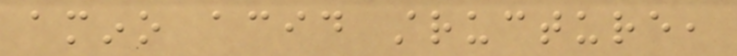amino acid structure,
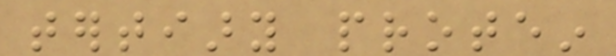tertiary protein
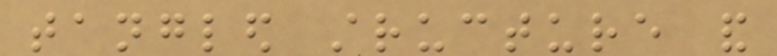tangled structure and
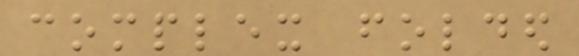complex folded
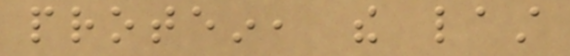protein, the last
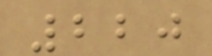220
